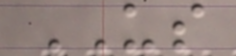US
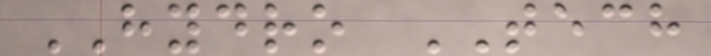HYDRO TECH
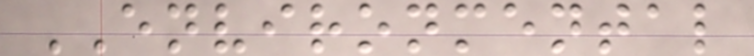ENVIRONMENTAL
